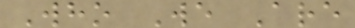Who We Are
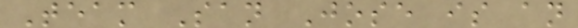Team San Jose is an
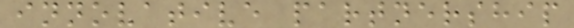innovative partnership
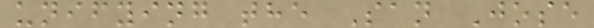unifying the San Jose
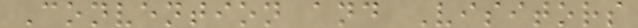Convention and Visitors
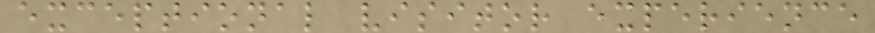exceptional visitor experience
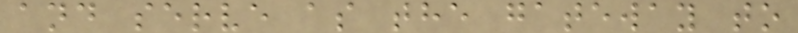and serve as the gateway to
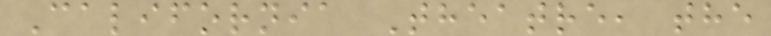California Theatre, the
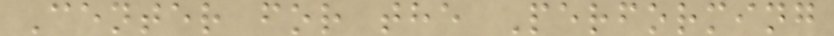Center for the Performing
